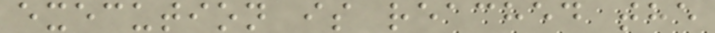execution is reached the
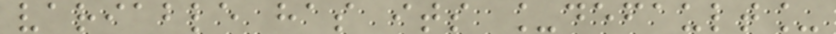variable has its _default_
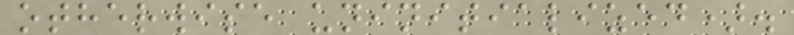otherwise uninitialized).
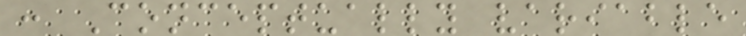: Conceptually variable
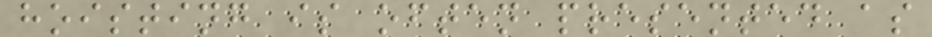hoisting is often presented as
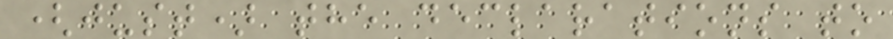(just) the declarations to
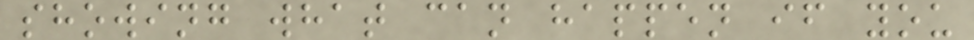showing what can happen if you
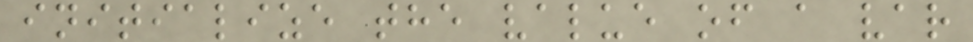initialize the value of a var
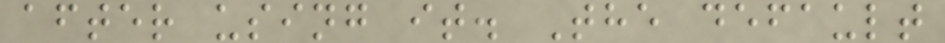after using it. The default
